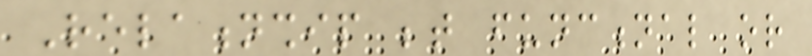Relationship between functional or
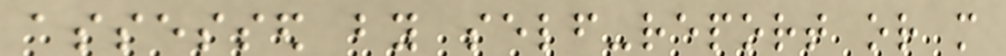assessed by self-report or more
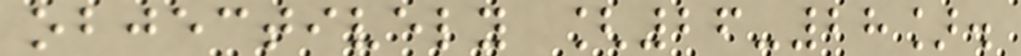objectively [26-28].
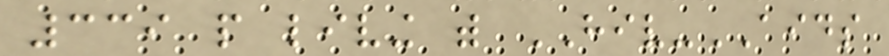339 people living with HIV-AIDS
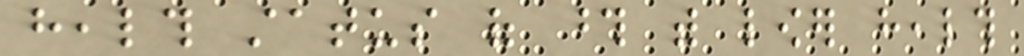health status of those with lower health
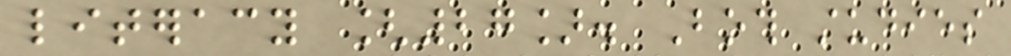literacy [27]. Both studies
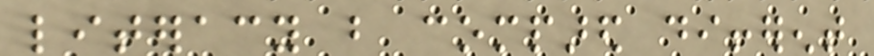literacy but compared different
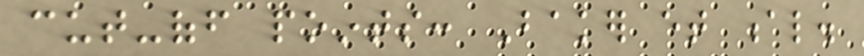cut-off points: Baker et al.
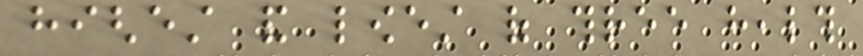highest and lowest of three health
